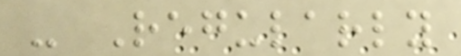- Regularly
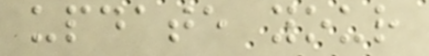update your
